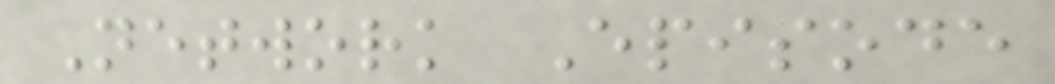Network Episode
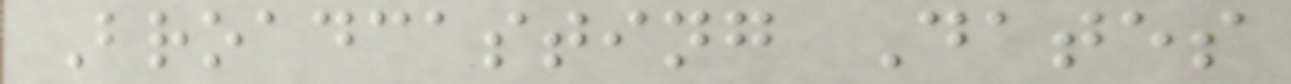Broadcasting Dates
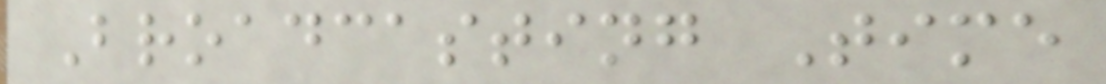Broadcasting Time
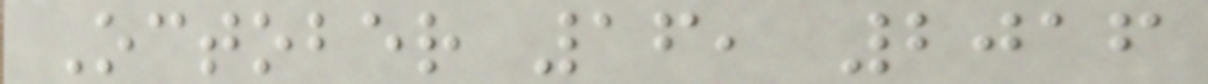October 16, 2016
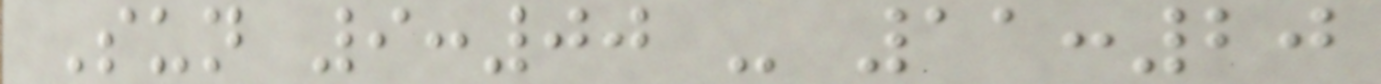Sun 9:00 - 11:20
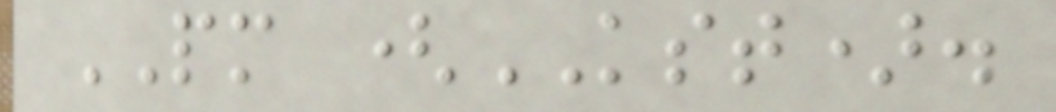PM (KST).
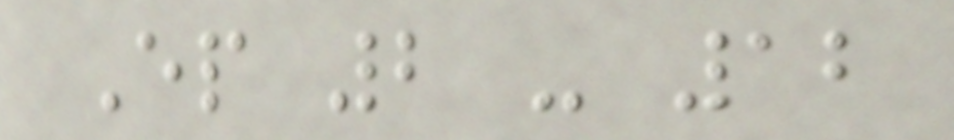Ep 2 - 12
